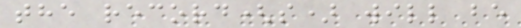the record(s) will be
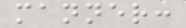manner:
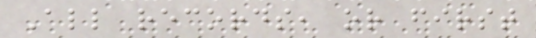All records, or first
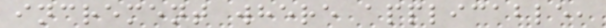increment where applicable,
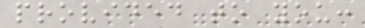provided to you:
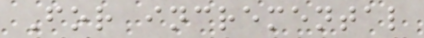For incremental
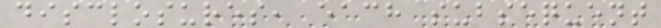disclosures, each subsequent
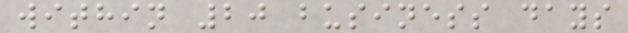within 20 business days
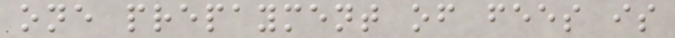one prepayment of fees is
